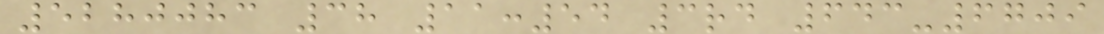5280083 38 11:54 3rd 643-6709
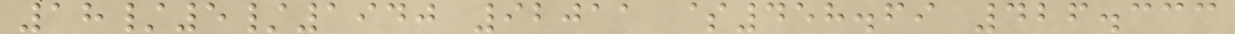18/5/1940 92011 $458.69 426.333
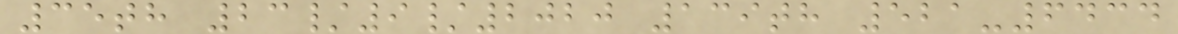35th 23/9/2020 139th 521-6434
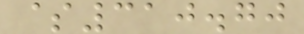$310.70
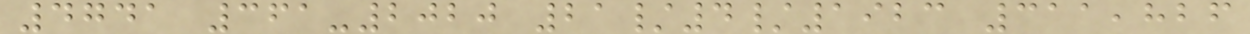4741 361-2020 21/4/1923 311,826
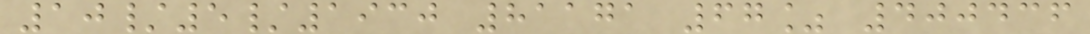10/5/1930 81171 67% 400436
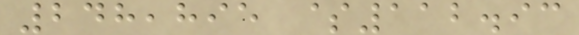248,895 $112.93
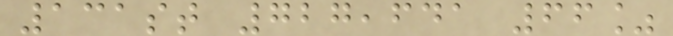131st 727,641 66%
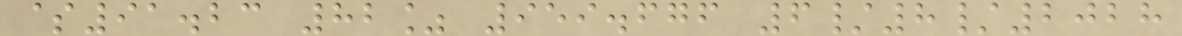$91.23 82% 959.676 6/8/2028
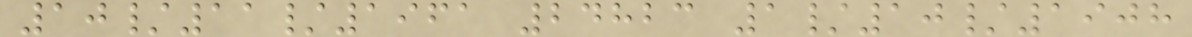10/11/1961 24823 1/10/1908
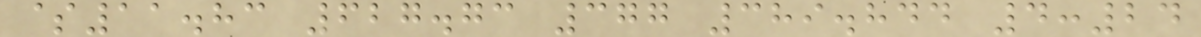$11.83 627.73 377 389.844 4:24
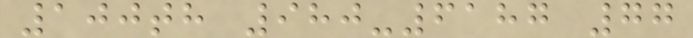100th 980-6187 77
